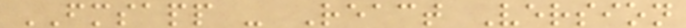FMSAPP - React Version
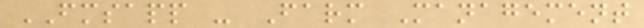FMSAPP - Farm Management
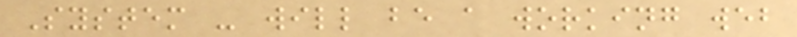System - will be a working web
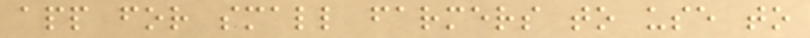app for small farmers to use to
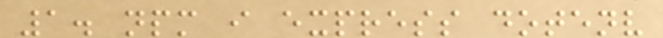1. npm i express dotenv
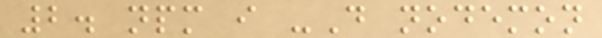2. npm i -D nodemon
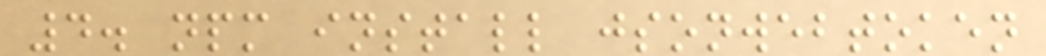4. npm install jsonwebtoken
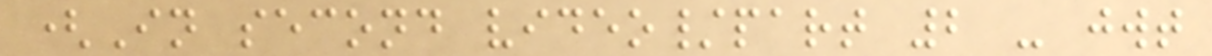(In second video/part 2 - jwt
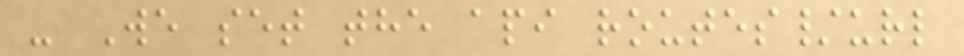- We set the api routes/url
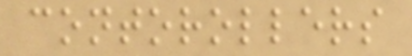contorollers
